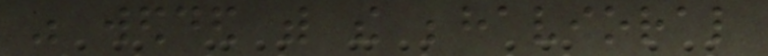was wedded with the behavioral
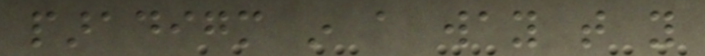paradigm in a way that you
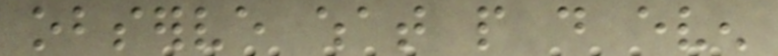observe what people do even
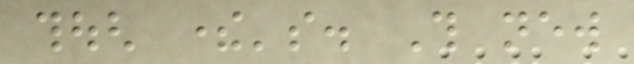though there's. This new
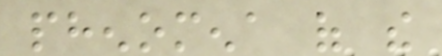phenomena of the
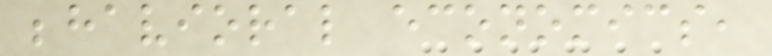behavioral economics,
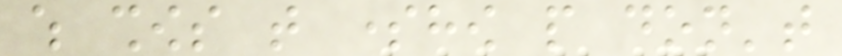which shows that somehow people don't
